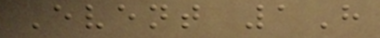Event 1H
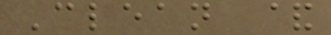Clean &
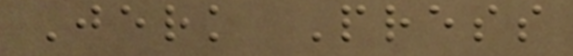Jerk Press
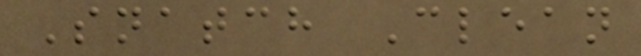Snatch Clean
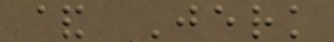& Jerk
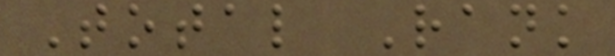Total Rank
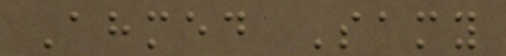Ahmed Samy
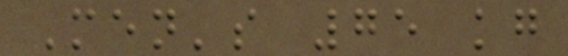Men's 75 kg
